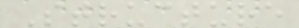Structure
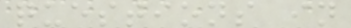questions in
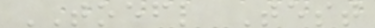TOEFL Test
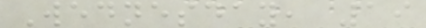Wednesday, 19
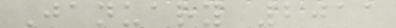January 2011
